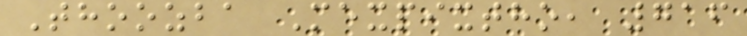Thoozba Mexpixtho, 716
